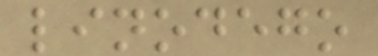linodego
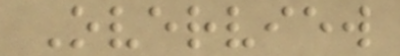Overview
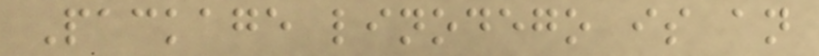Package linodego is an
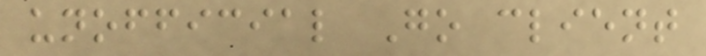unofficial Go client
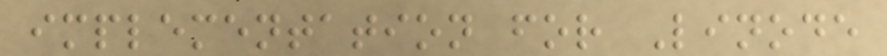implementation for Linode
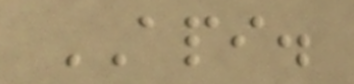API.
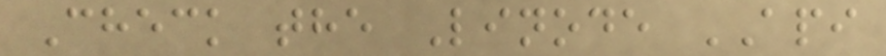Check the Linode API
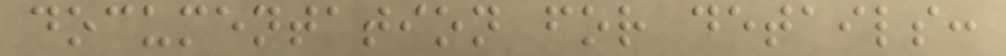documentation for details:
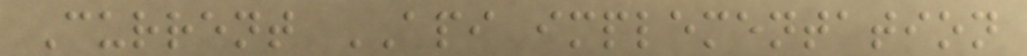Current API implementation
